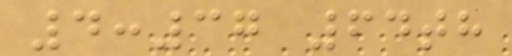4:37 64th
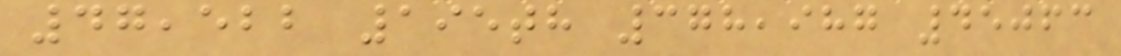47,522 195th 378,987 45063
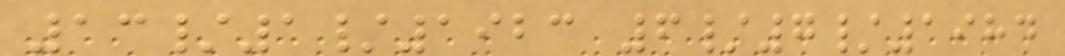13/1/1923 6/7/1984
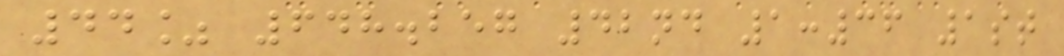44% 648.257 42nd 1:36 1st
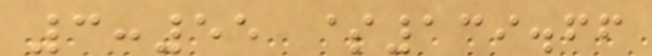3:55 $139.66
